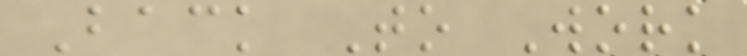Back To Work
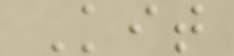Kit
